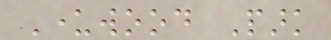Underwood Park
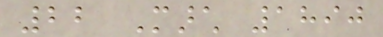22 March 1890
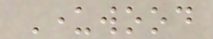Underwood
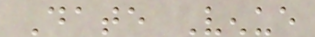Date Venue
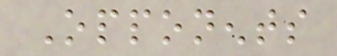Opponents
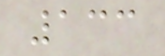133
